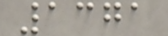1371
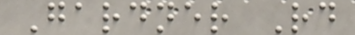Gardner Rd
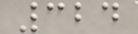324
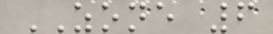ZONE 6
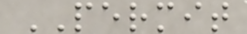PERMIT
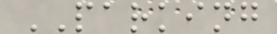PARKING
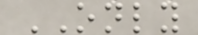ONLY
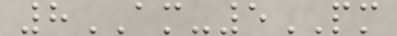8AM-5PM
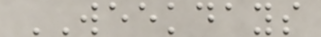WEEKDAYS
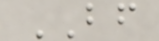BF
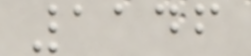1146
